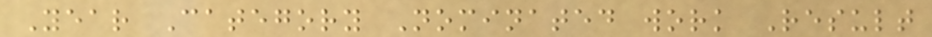Year Category Nominated work Result
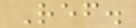Ref.
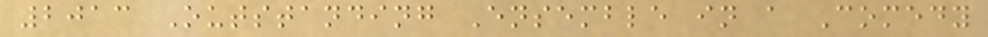2013 Outstanding Ensemble in a Comedy
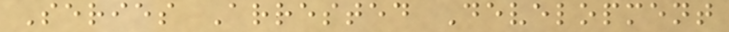Series Arrested Development
